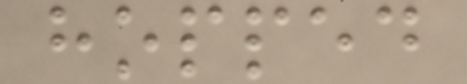hopped
